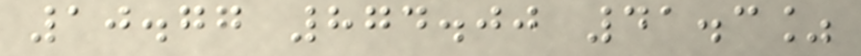10.77 874.00 41.3%
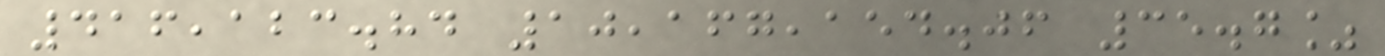416,123.84 10,167,154.06 35.7%
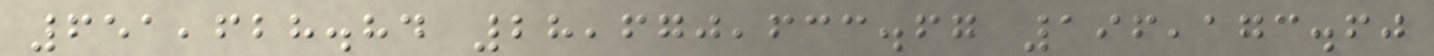651,628.84 28,670,633.67 196,173.60
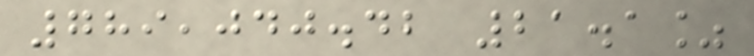789,040.42 21.1%
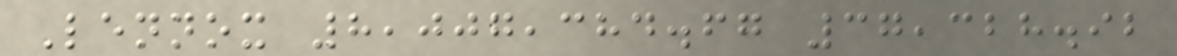Lennox 8,007,384.67 37,328.92
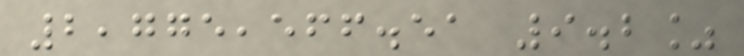2,775,566.51 9.2%
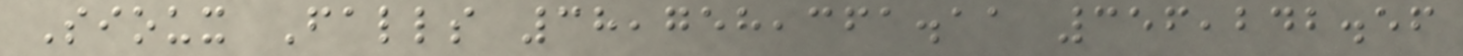Sioux Falls 38,758,361.11 356,242.56
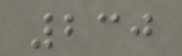230
